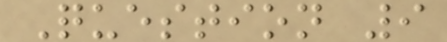Question 9
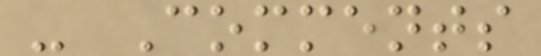- Comments
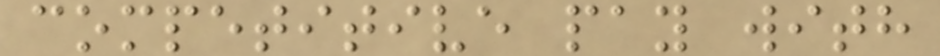competitive pay with
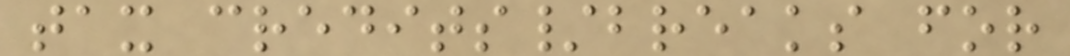tax credits/breaks for
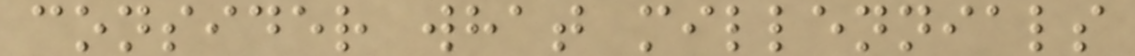consider what millennials
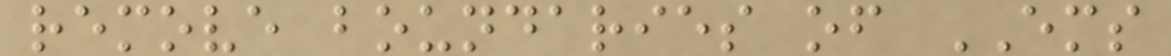remove boundaries of EMS
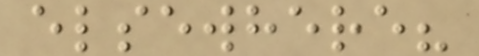elsewhere?
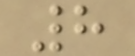8
